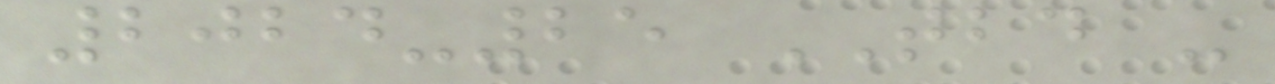2024-25 TBD -
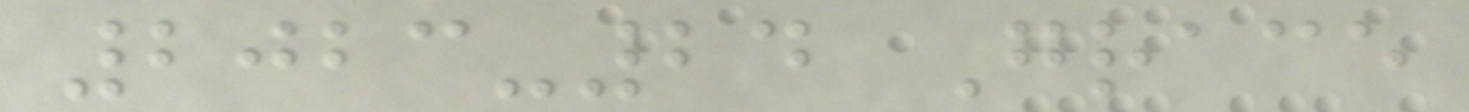2023-24 Grace
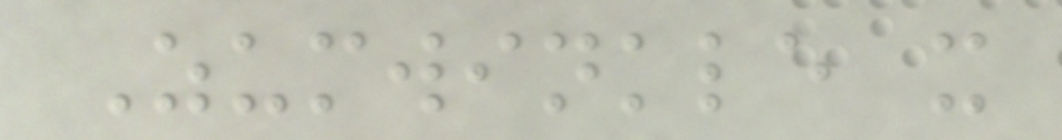Zumwinkle x
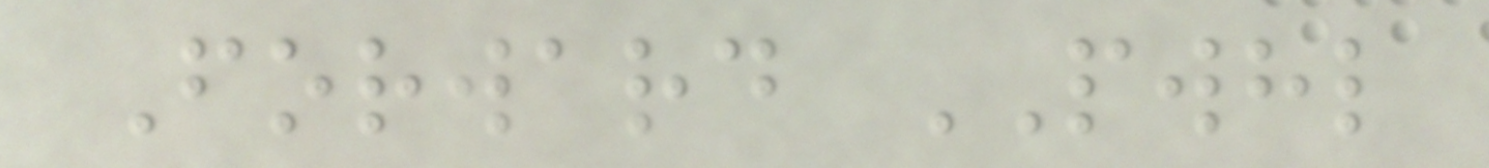Forward PWHL
